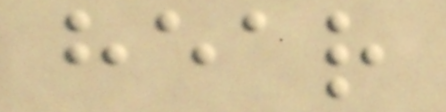hear
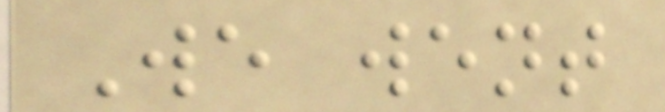We went
